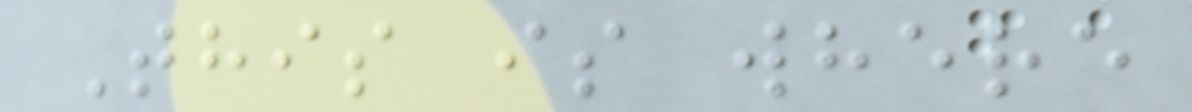This is where
